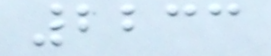2233
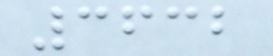3632
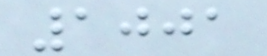1001
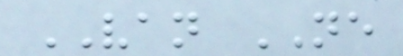VAN NE
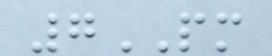7PM
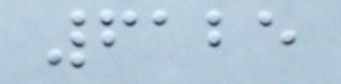6125
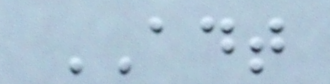ADT
